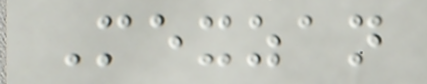Mexzan
